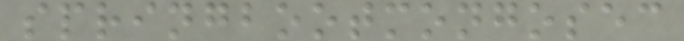springbootmongosec
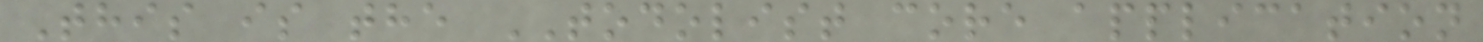This is the TODOLIST core application
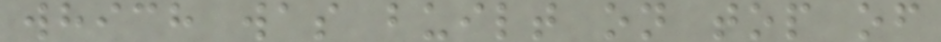which was built on top of
